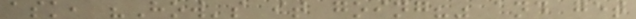ask, "How's it going?" and get
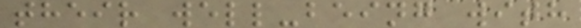their well-being with
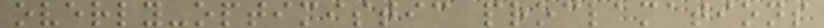overly-optimistic proclamations
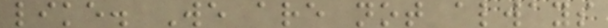like. We are not always
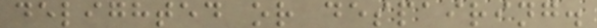delighted or despairing.
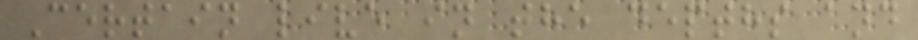Certain live in the depths and
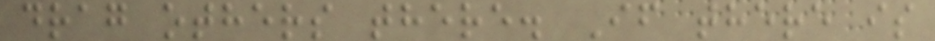drag others there. If there is
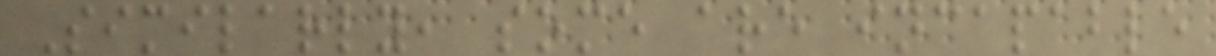Similarly, some are incapable
